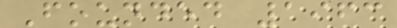Founded 1963
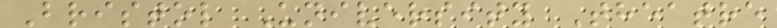Bristol University Theatre
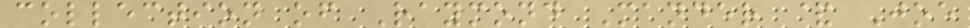collection of Raymond Mander & Joe
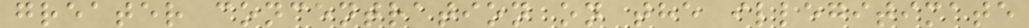greater concentration on the illegitimate
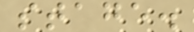stage.
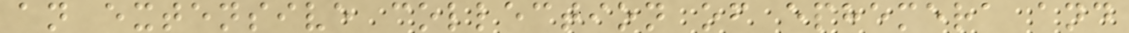an extensive collection of ephemera and
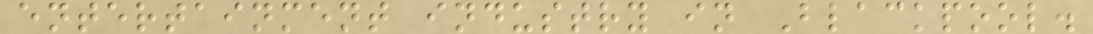entertainment industry in Blackpool.
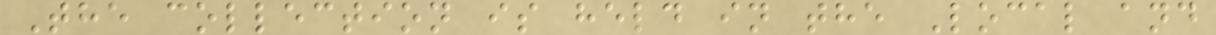The collection is held in the Local and
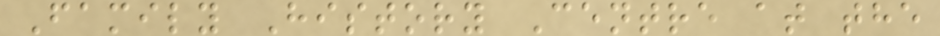Family History Centre at the
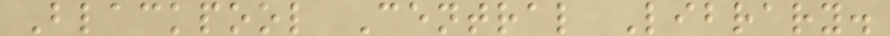Blackpool Central Library.
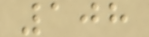108
